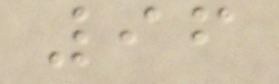96
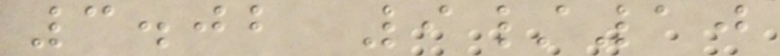3.02 9/10
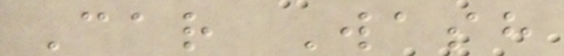Car Wash
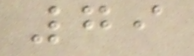79
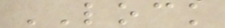LOCK
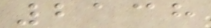2138
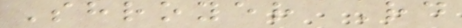Shroyer Rd
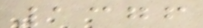1376
